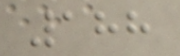188
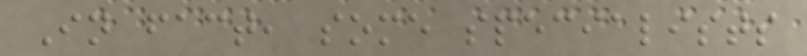In fact, some specialists
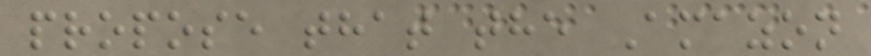propose that the Amazon
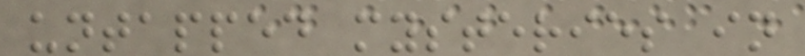untapped mysteries in
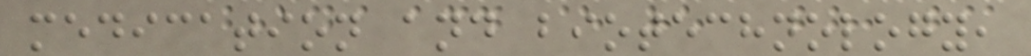medication and biotechnology,
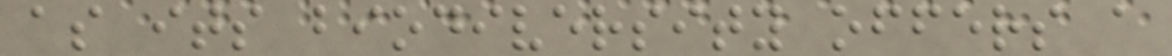as its biodiversity offers a
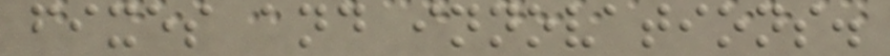fixes and innovations.
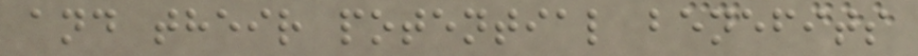and their potential benefits
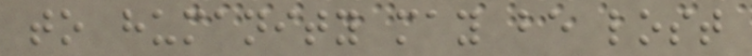to humanity may be lost
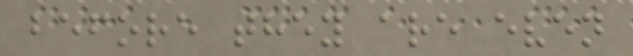before they are even
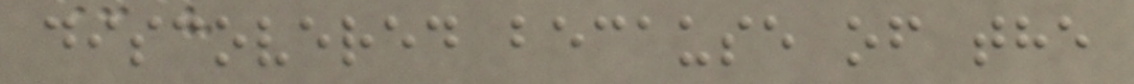discovered because of the
